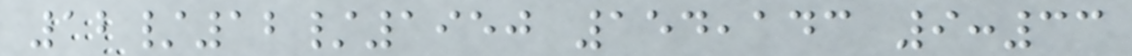12/12/1950 154,143 9:33
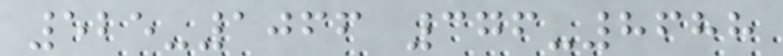525-1066 376-8688
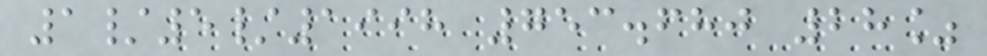1/5/1998 753.680 28%
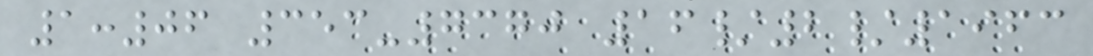1:06 353-7370 16/2/1963
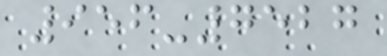956-7527
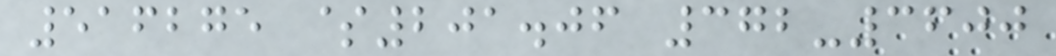516275 $201.06 372-3600
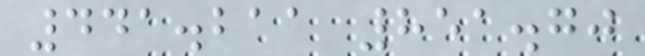441.211 851.70
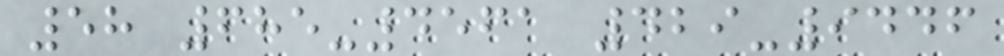58 685-4561 429-9446
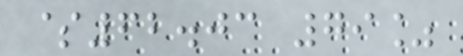$62.03 79%
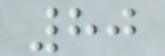80
